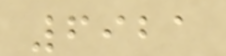6921
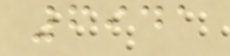6941
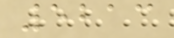5213
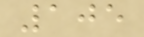105
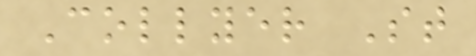Collyer St
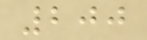200
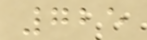725
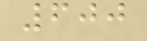600
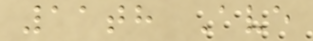11th Ave
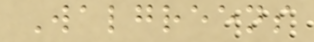Walgreens
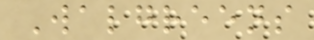Walgreens
